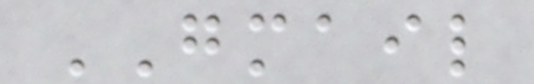GMAIL
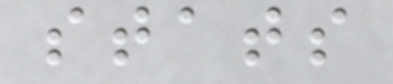stats
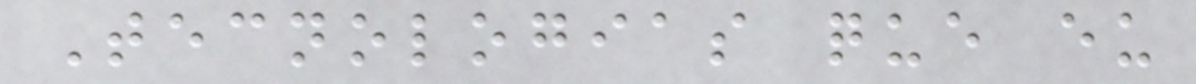Tecnologias que eu
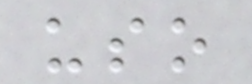uso
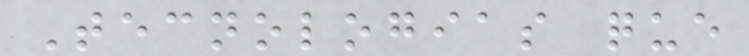Tecnologias que
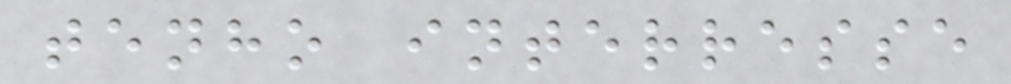tenho interresse
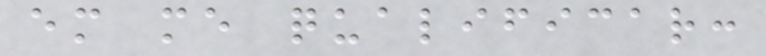em me qualificar:
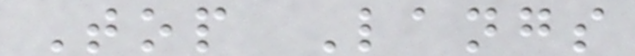Top Langs
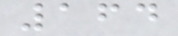164
